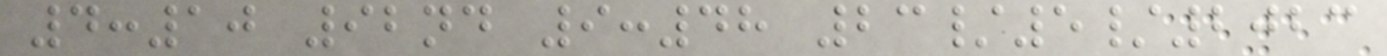4:10 92nd 9:48 23/5/2023
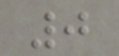0
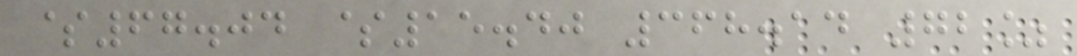$67.04 $15.40 368.14 72%
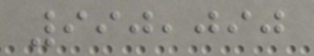990,090
